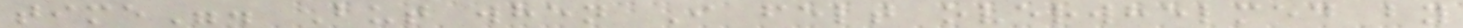time". But when I felt overwhelmed by
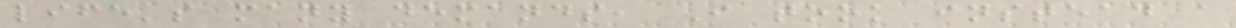life's many demands, I took instead a
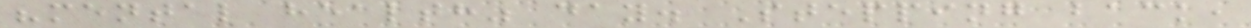"mental health" day. Stepping back,
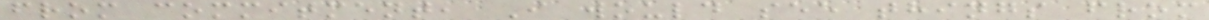from commitment, I would see things from
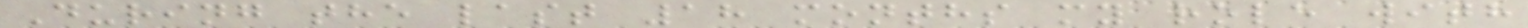During the last 18 months my role with
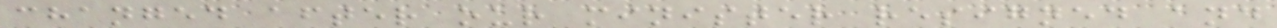changed after our minister resigned and
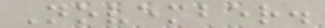November.
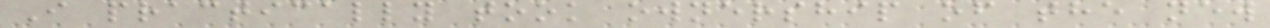I practically took ownership of the new
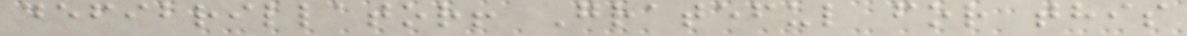defibrillator! Grateful for this
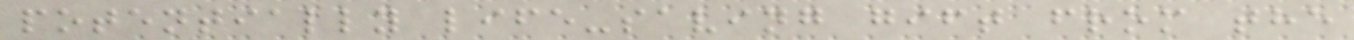potentially life-saving gift from the
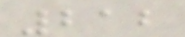212
